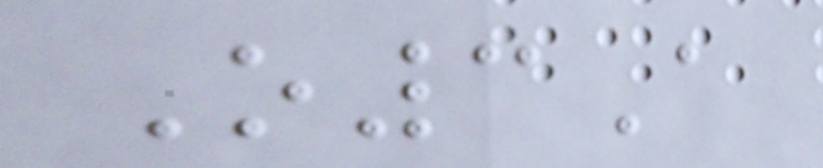O3A
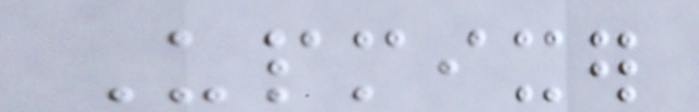Upmixer
